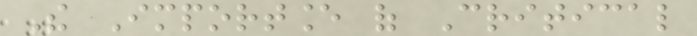The Importance of Critical
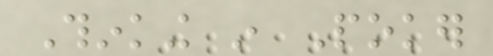Thinking in Poker
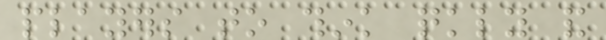players to think quickly and
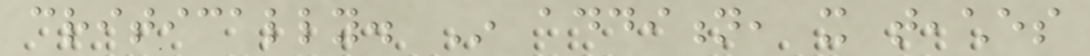critically. In addition, it teaches
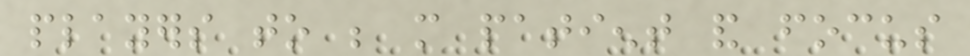players to be more patient and focus
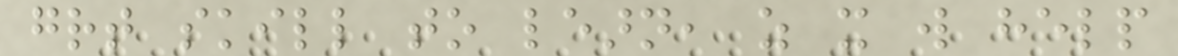great skill to learn, as it will help
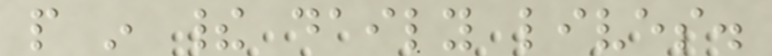people in their daily lives.
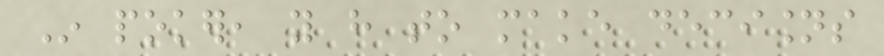In poker, you have to make decisions
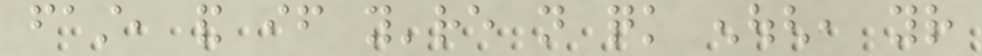fast, and if you're not quick enough, your
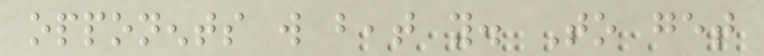opponents will beat you. To get
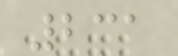231
